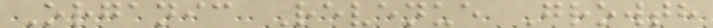Organic Revenue Growth
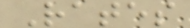Rates
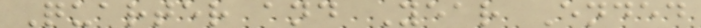Quarter and Year Ended
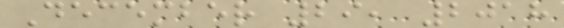December 29, 2018
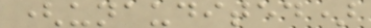(unaudited)
